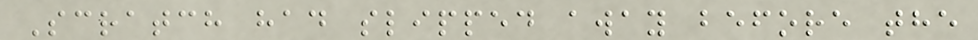Scratch had slipped away before the
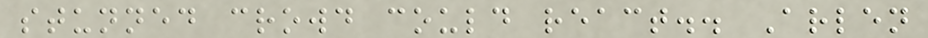stunned crowd could react.. Arlen
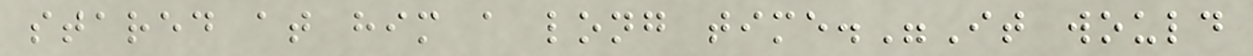stared at him a long time."It would
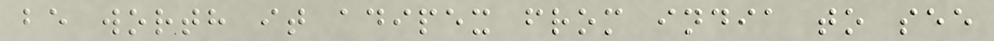be worth it adipex from india to see
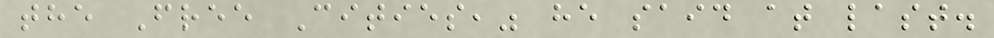the Free Cities," he said at last.
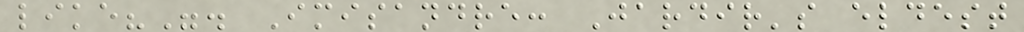like?". Imisandre: Jardir's eldest
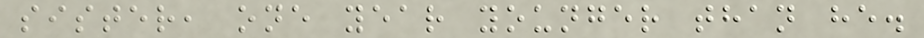sister, one year younger than he.
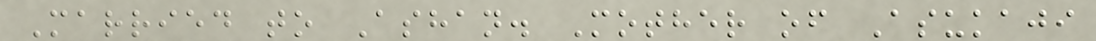Married to Ashan. Mother of Asukaji
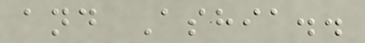and Ashia..
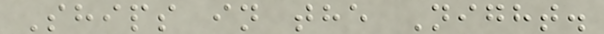Ships in the Night.
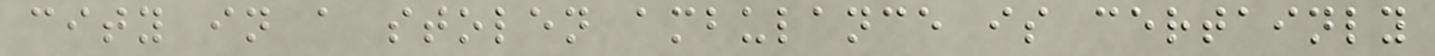city in a stolen ambulance is certainly
